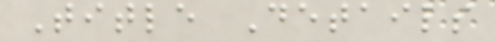Title Details
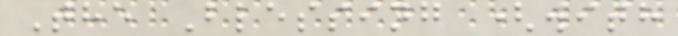The Blessing (with
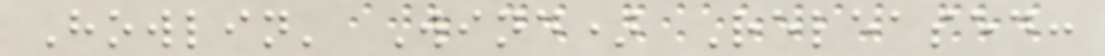Howlin' Wind) Released:
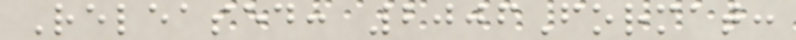Released: 2006Format:
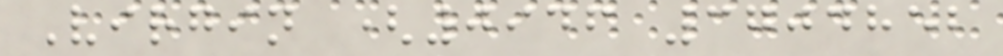Virgin (0946 3704852
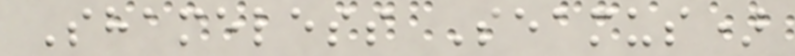Shameless Seamus)
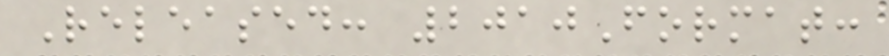Released: 2010Format:
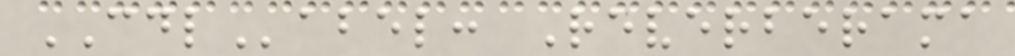CDLabel: Reverberama
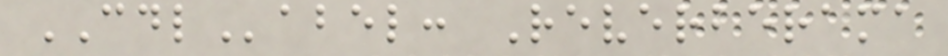CDLabel: Reverberama
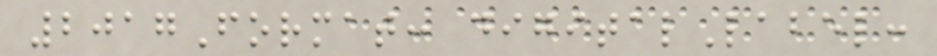2017Format: digitalLabel:
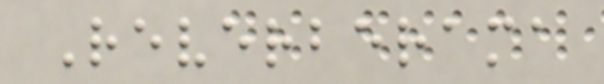Reverberama
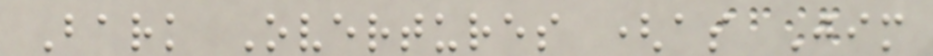Bark Overtures (as Jim
